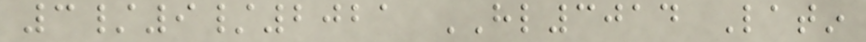3/9/2021 HL3014 Latin
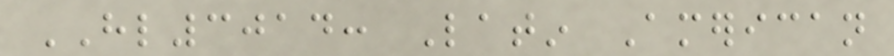HL3014: Latin American
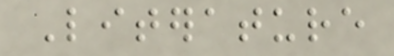Literature
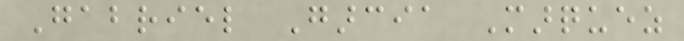Gabriel Garcia Marquez
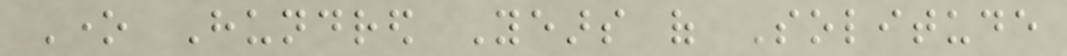One Hundred Years of Solitude
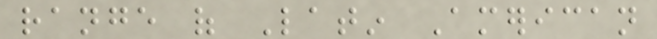range of Latin American
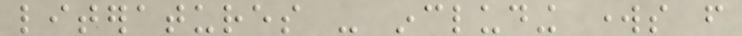literatures - including works from
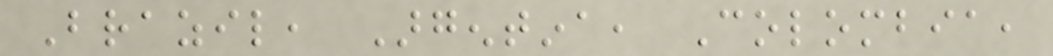Brazil, Argentina, Colombia,
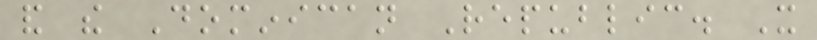and the Dominican Republic. It
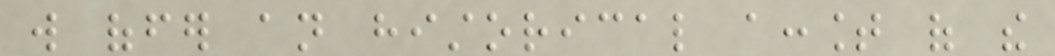will offer an historical account of the
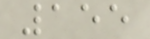155
